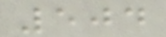504
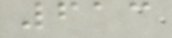613
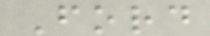Ford
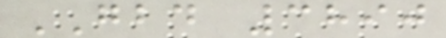GBD 3890
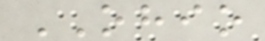OHIO
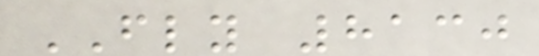FLY 8130
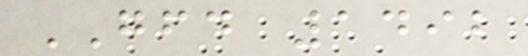GFD 1492
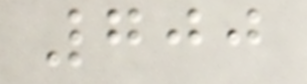700
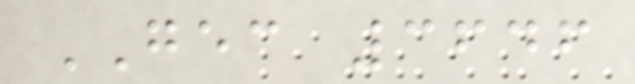GEC 3646
